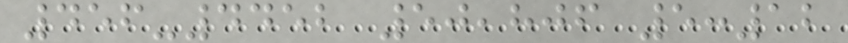456-4452 50,806 5:12
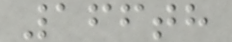166th
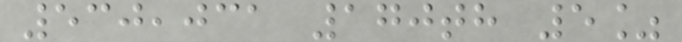530,031 170th 5%
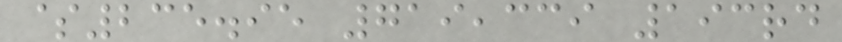$235.95 719,339 193rd
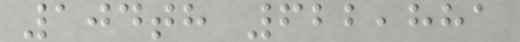104th 622,881
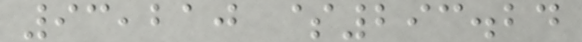93,210 $293.24
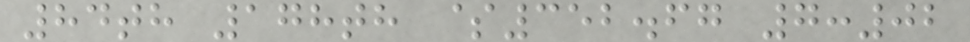84th 178th $352.67 7:02
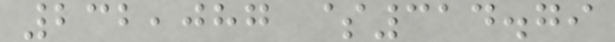232,087 $314.79
